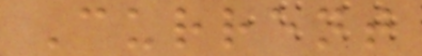Current
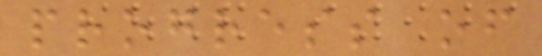progress of
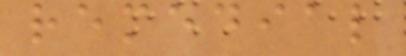remedial
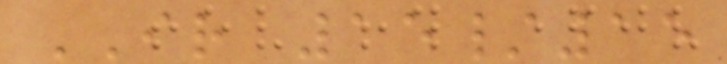IR 15/15
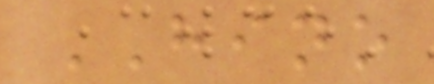HINO
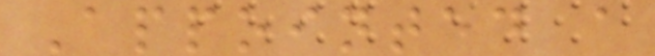Appointed a
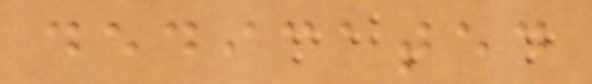dedicated
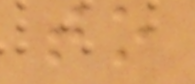to
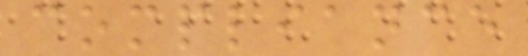compliance
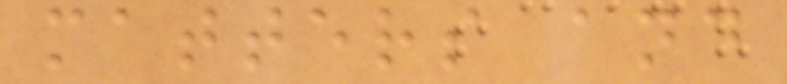matters and
